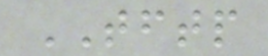TFTP
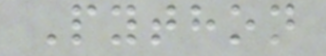Python
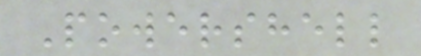Powershell
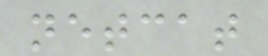netcat
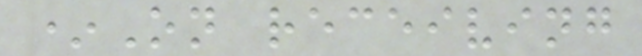*On receiving
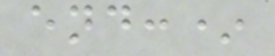end:*
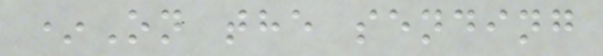*On the sending
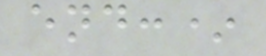end:*
